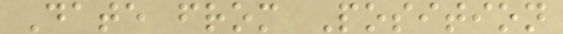Date from Position
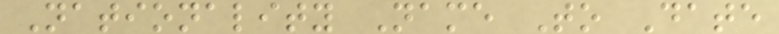Nationality Name To Date
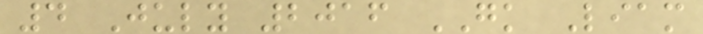4 July 2016 GK Liam
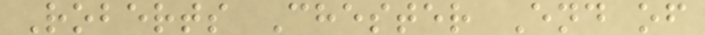Roberts Chester End of
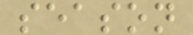season
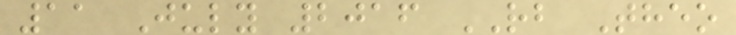11 July 2016 RB Theo
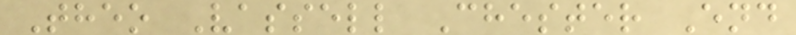Theo Vassell Chester End
